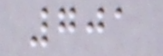701
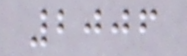2006
